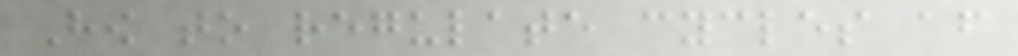How to regulate cycles after
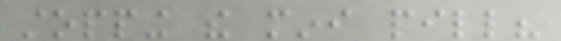stopping the mini pill?
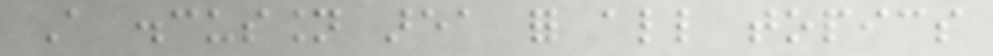A discussion area for all topics
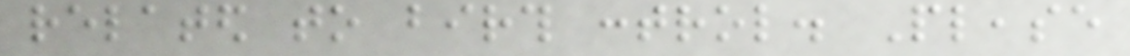related to birth control. Please
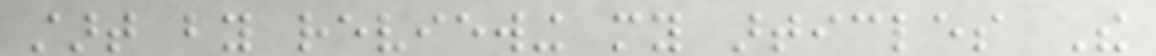start by reviewing my articles The
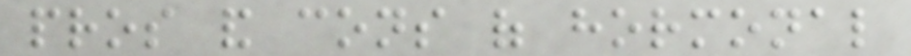pros and cons of hormonal
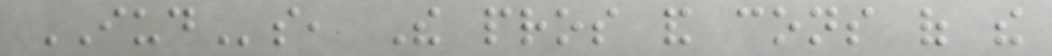IUDs, The pros and cons of the
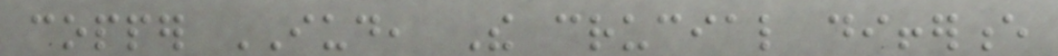copper IUD, The crucial difference
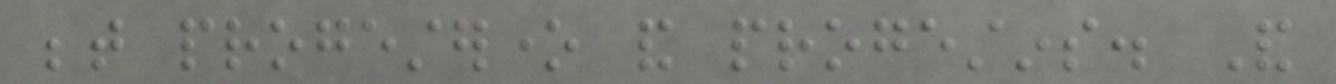between progesterone and progestins. And
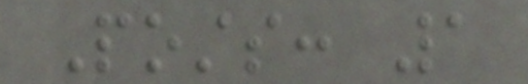Posts: 1
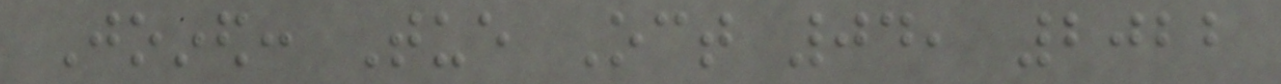Joined: Tue Oct 04, 2022
